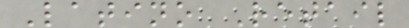Latino Retail
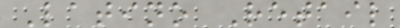Latino Retail
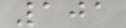101
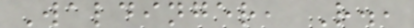Waldinger, R.,
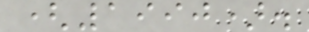(1990).
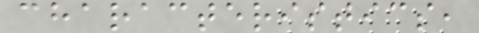characteristics,
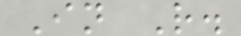In R.
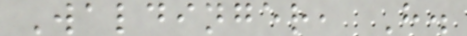Waldinger, H.
